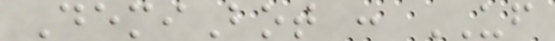DemiBot : UF
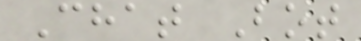Chat Bot
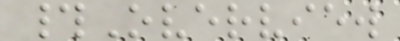#Overview
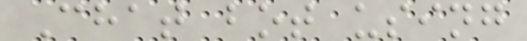Chat bot using
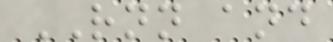RNN and
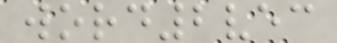word2vec
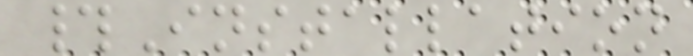#Installation
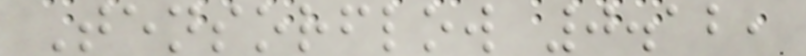Tensorflow 0.12,
